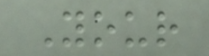Your
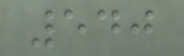540
